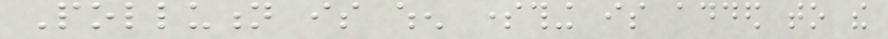Pollution is when something is added to the
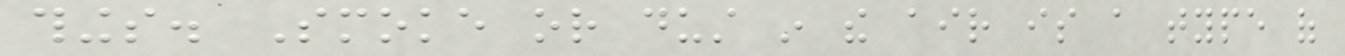things. Smoke or dust in the air is a type of
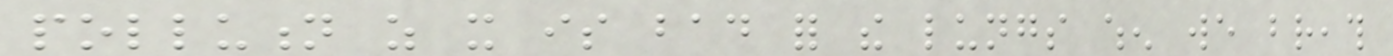pollution as it is bad for the lungs when we breath
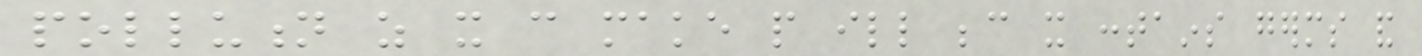pollution as it can make people ill because it contains germs and
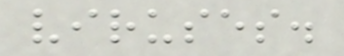viruses.
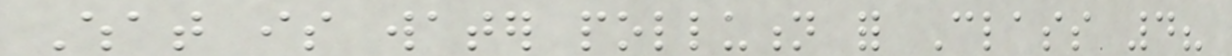What is water pollution for Class 4?
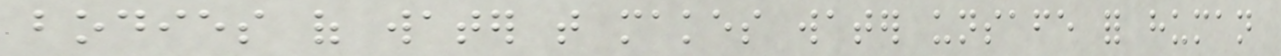bodies of water that makes water unsafe for human
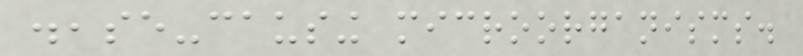disease-causing microorganisms.
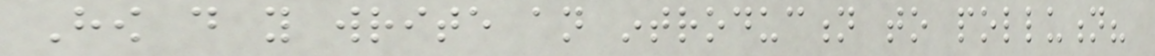How do you write an introduction to pollution?
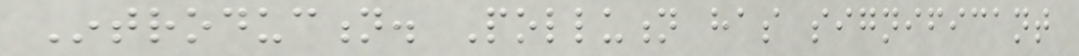Introduction. Pollution has significant
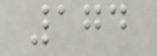174
